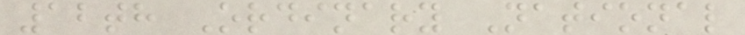12th Ordinary National
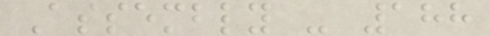Assembly - 188
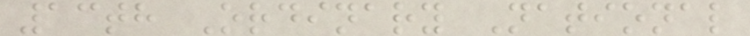13th Ordinary National
